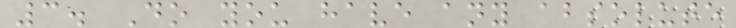3. Do you have any absolute
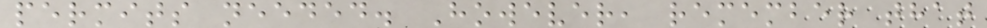permits needed. However, remember that
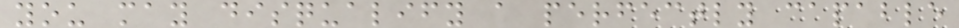you may disqualify a perfectly capable
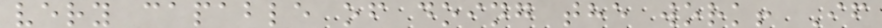very capable of doing the work! If
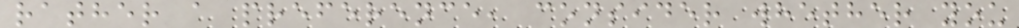rather a preference, consider whether you
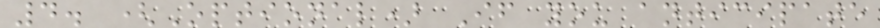4. (Optional) If you anticipate
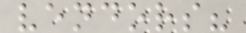vendors?
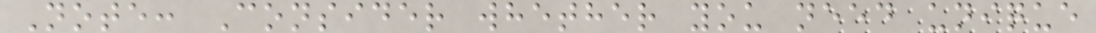Note: Consider whether you need unique
